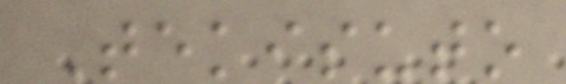Tekisuto
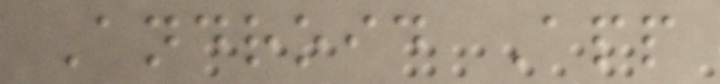Android App
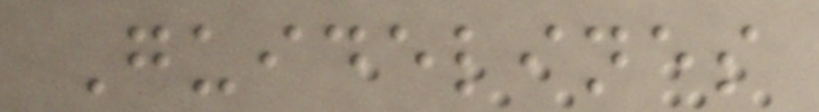Guidelines
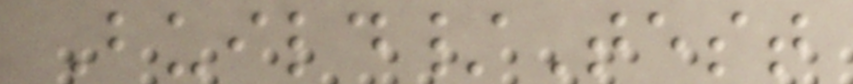Build/Test
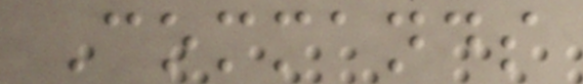Commands
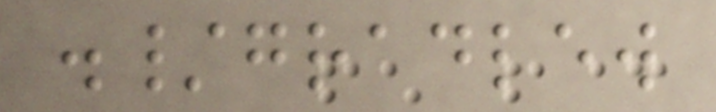./gradlew
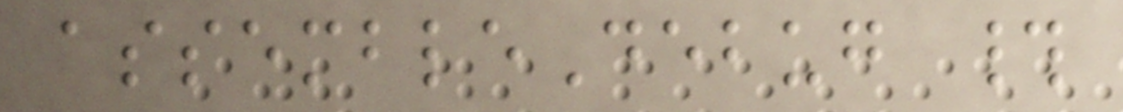assembleDebug #
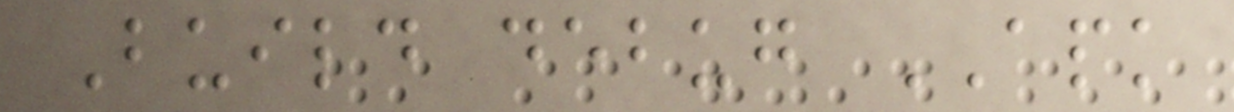Build debug APK
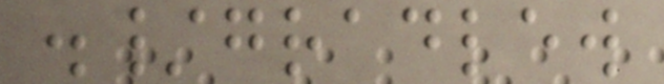./gradlew
